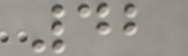42
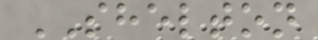SHELTON
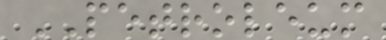PETROLEUM
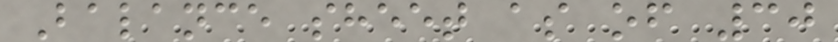Balance sheet as of 30
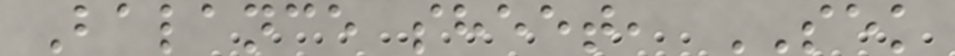Balance sheet, SEK
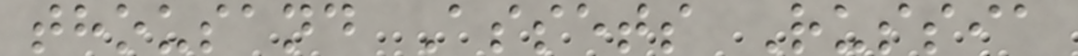thousand Assets Russia
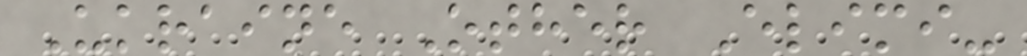Ukraine Other Elimi-
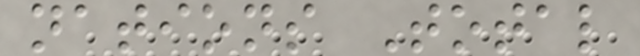nations Total
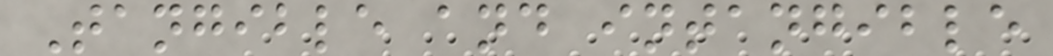Tangible and intangible
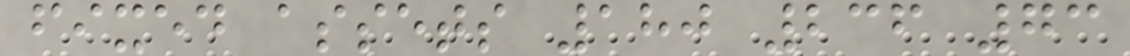fixed assets 180 236 73
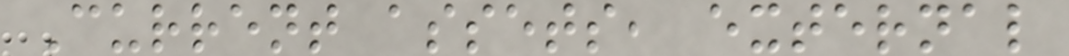Current assets, external
